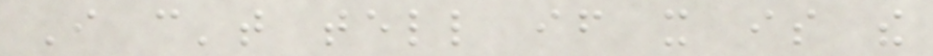I can't tell if it is the
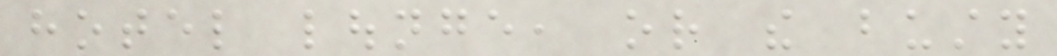hotel lounge, or the busty
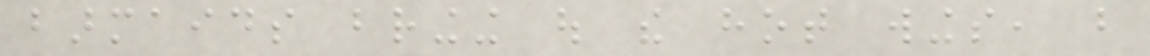barmaids bringing out the hot wings, but
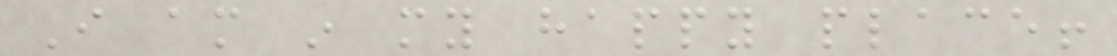I am in my happy place!
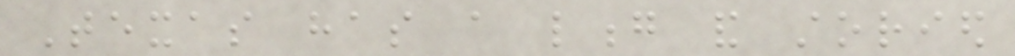Texas has a long and storied
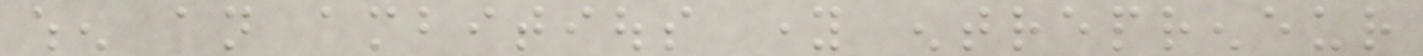when an ambitious young entrepreneur
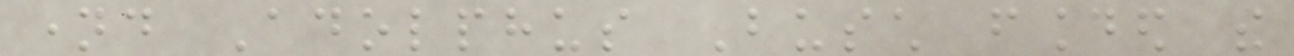named Adolphus Busch founded the
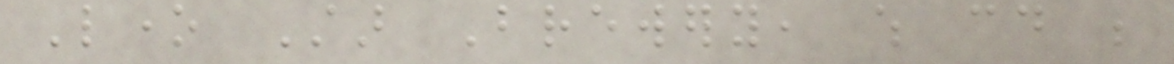Lone Star Brewery, which could be
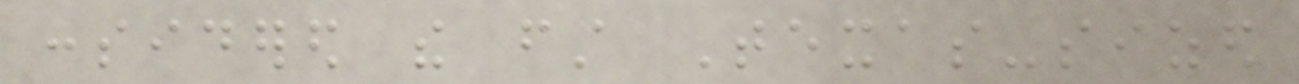considered the first Texas-sized
